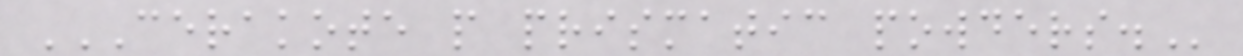CERAKOTE P PRISMATIC POWDERS.
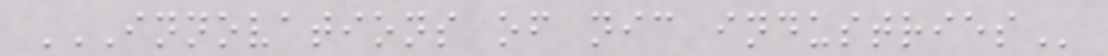INNOVATIONS OF NIC INDUSTRIES
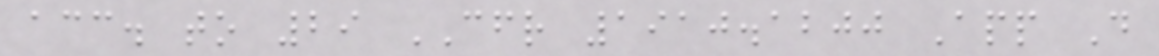acc. to 29 CFR 1910.1200 App D
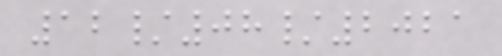12/08/2021
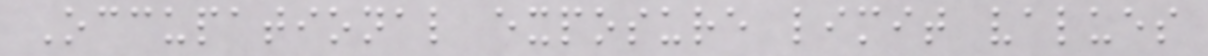Occupational exposure limit values
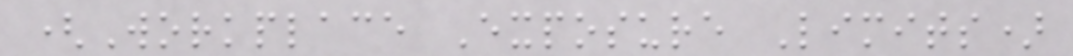(Workplace Exposure Limits)
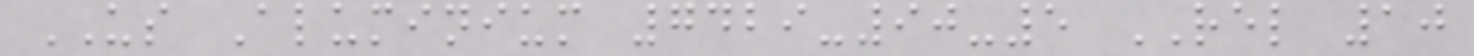US Aluminium 7429-90-5 REL 10
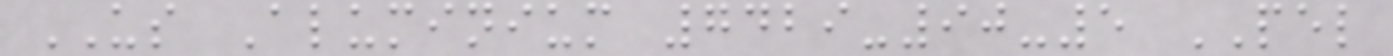US Aluminium 7429-90-5 PEL
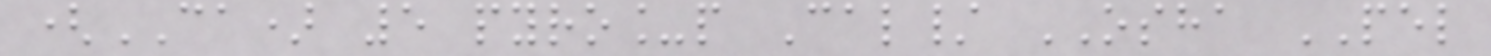(CA) 5 pyro_p Cal/ OSHA PEL
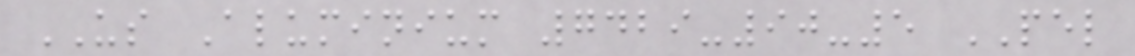US Aluminium 7429-90-5 PEL
